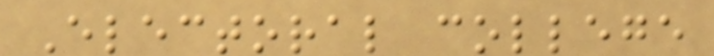Electoral college
